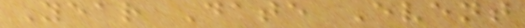Year Date Event
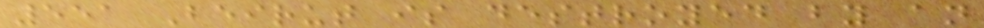551 Beirut is destroyed by an
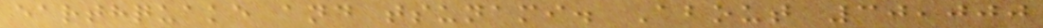earthquake and tsunami. About 30,000
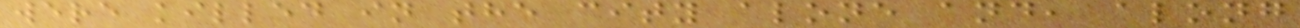were killed in the city alone and, along
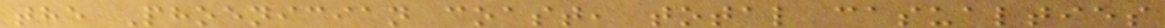the Phoenician coast, total casualties
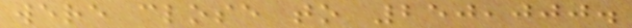were close to 250,000.
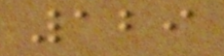129
